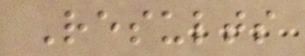Results
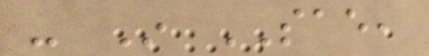- In SAE,
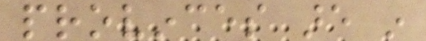provinces are in
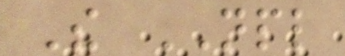The NPL
